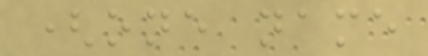(one name
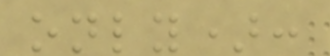only):
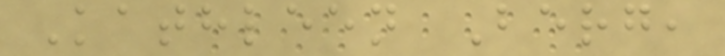Kathleen Berg,
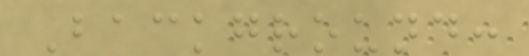Background:
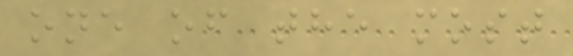one of the most
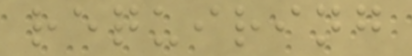requiring
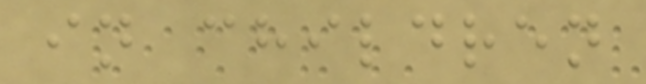in children
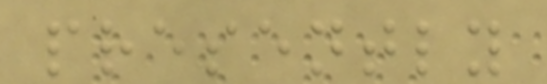presently
